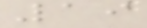19
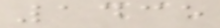1435
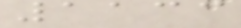1133
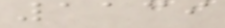1139
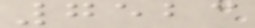7523
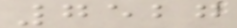7527
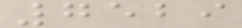7529
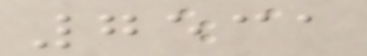7531
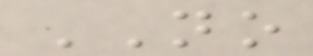NO
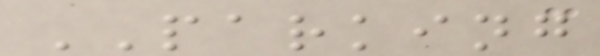PARKING
